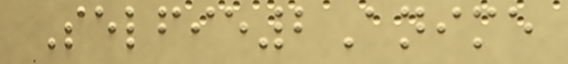Selfie2Anime
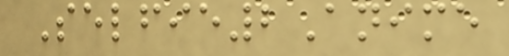Selfie2Anime
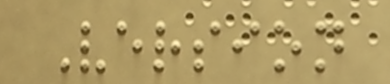Version
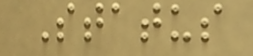Status
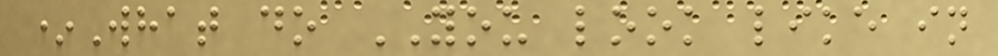*What do YOU look like in
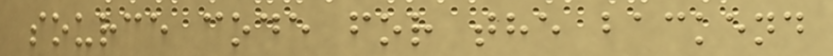source code for the backend
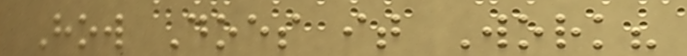How Does it Work?
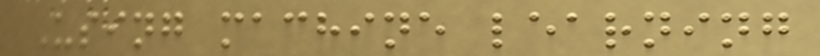Using machine learning
